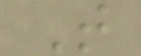T
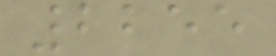2255
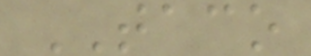TACO
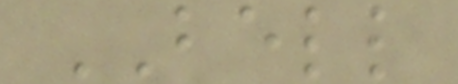BELL
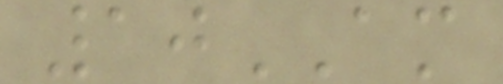10AM
